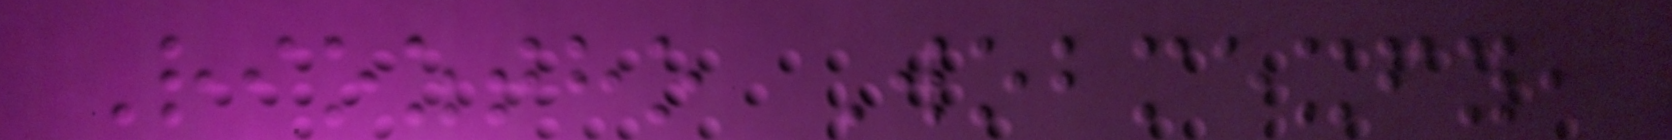Rioztho Wobmexfy,
